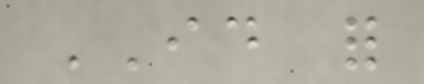ID for
